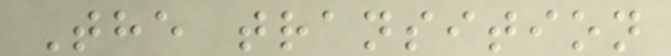The transition
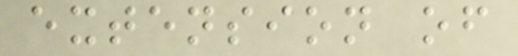extension of
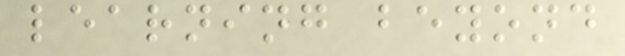learning beyond
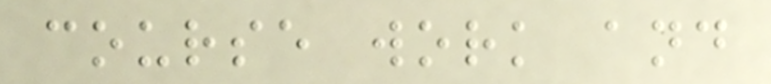course work and
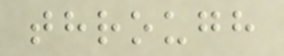through
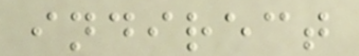indirect
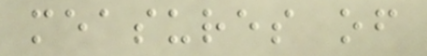measures of
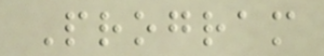Program
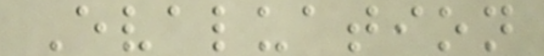Evaluation
